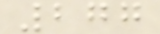277
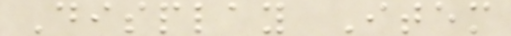Display Item
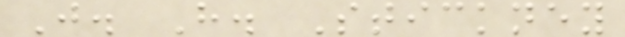J. H. Stickney
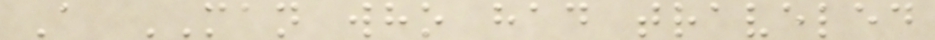A MAN who had traveled
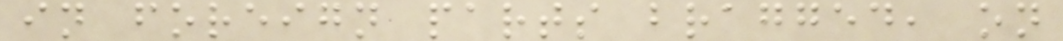in foreign parts bragged, on
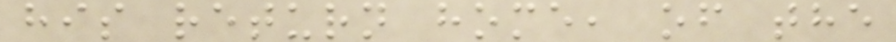his return home, of the
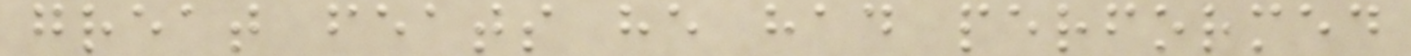great feats he had performed
